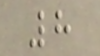8
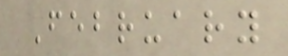February
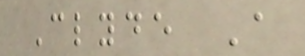Clyde A
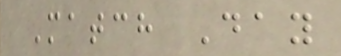Match Day
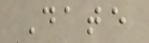Date
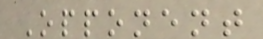Opponent
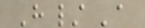H/A
